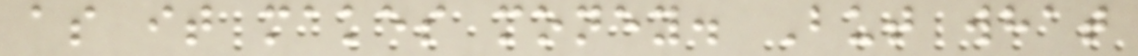as it makes money. But what
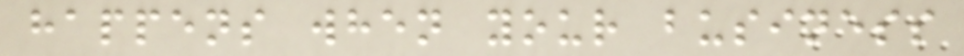happens when your business
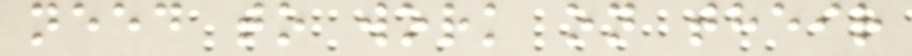need to work on their
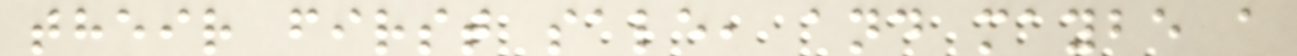their first sale, and maybe a
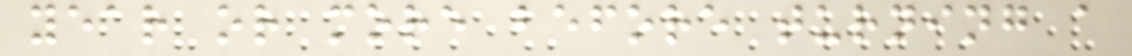year or more before turning a
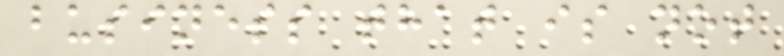business that is not
